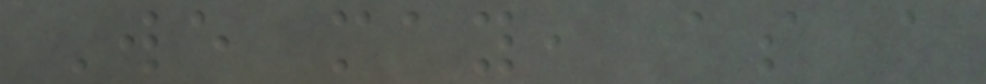We may, as a
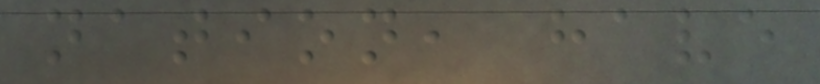nation, have
